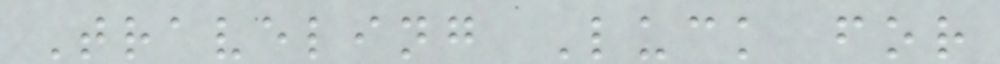Traveling Luck for
